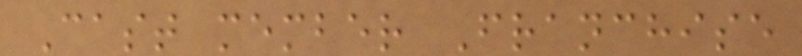Cast member Franchise
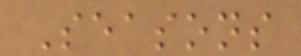Seasons
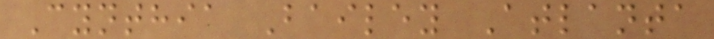Cynthia Bailey Atlanta
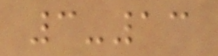3-13
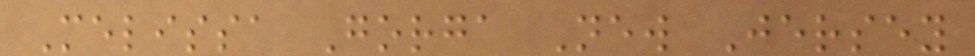Melissa Gorga New Jersey
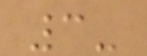3-
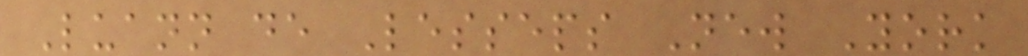Luann de Lesseps New York
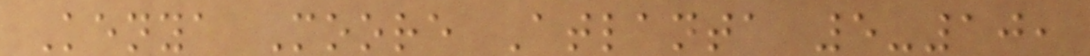Kenya Moore Atlanta 5-10,
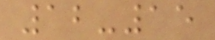12-15
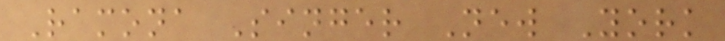Ramona Singer New York
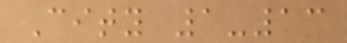City 1-13
